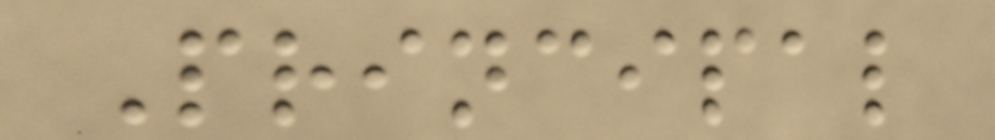Principal
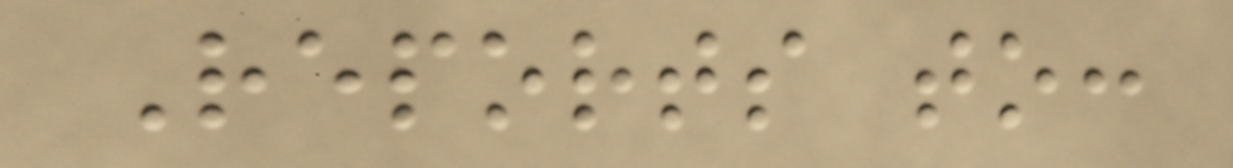Reports to:
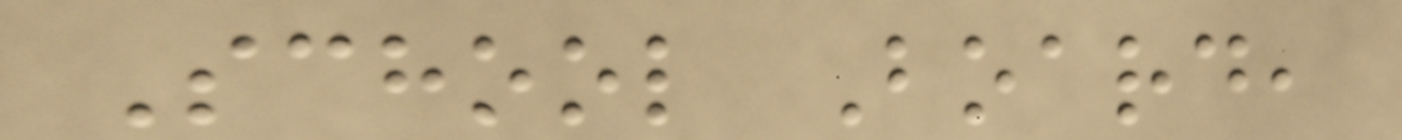School Board,
